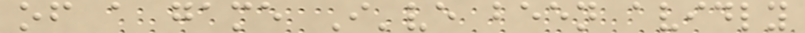of a game I've been avidly
